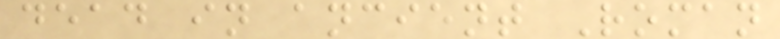dead in ancient Roman
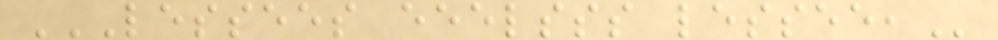LESSEES EEELSSS LESSEE,
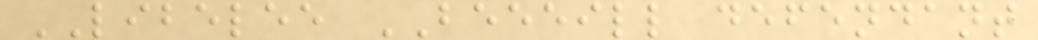LIBELEE BEEEILL defendant
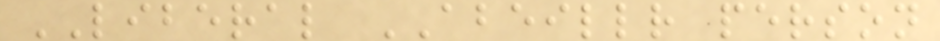LIBERAL ABEILLR person
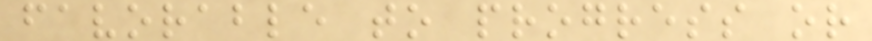favorable to progress or
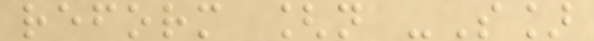reform [n -S]
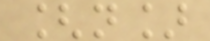[n]
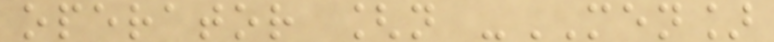operator [n -MEN]
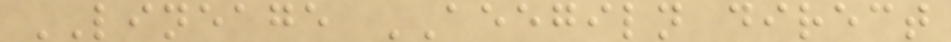LINEAGE AEEGILN direct
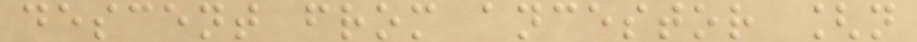descent from ancestor [n
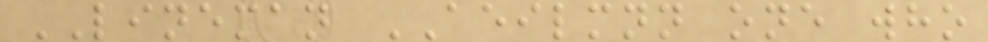LINEMAN AEILMNN one who
